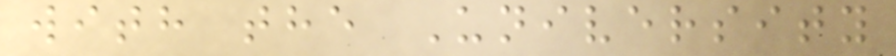with the University
